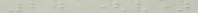20 (v)
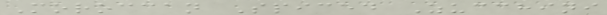Moroccan Spiced Zucchini
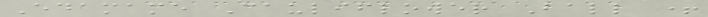Edamame Cauliflower Ball +
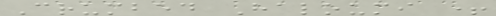Crumbed Haloumi +
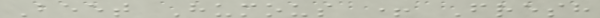Beet Humous + Fresh
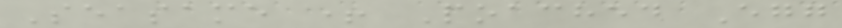Seasame + Poached Egg
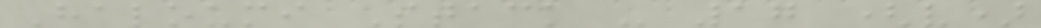Haloumi Stack - 17 (v)
